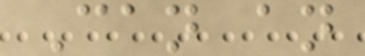Can an
